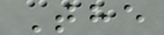The
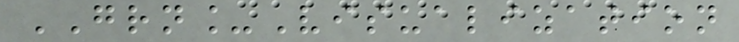GRN_Visualization
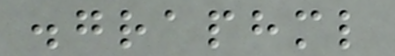.graphml
